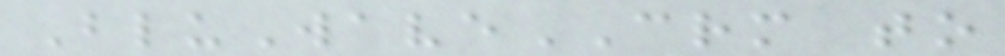BluWaveCRM to
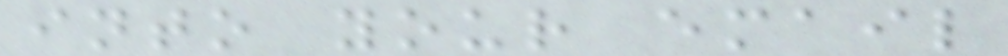into your email
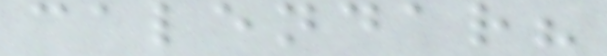calendar?
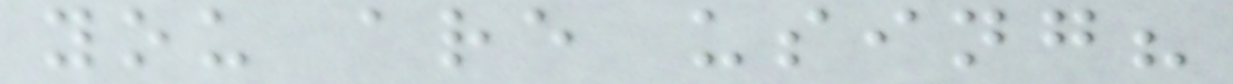you are using?
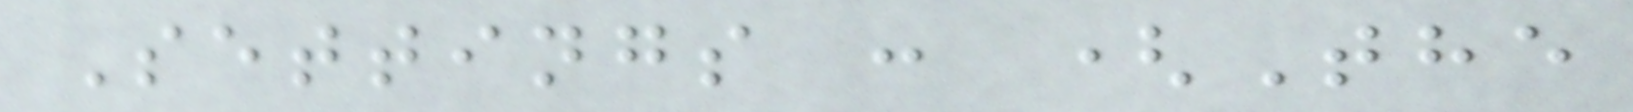Settings : (The
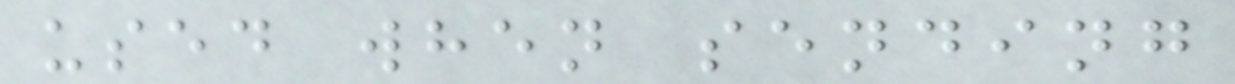used when sending
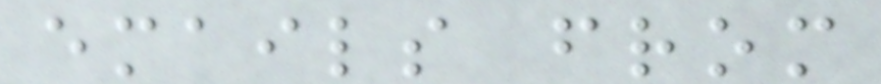emails from
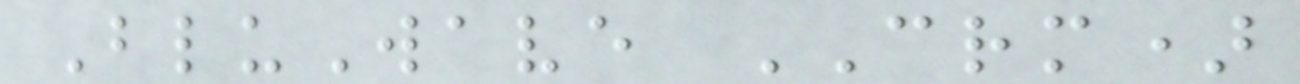BluWave CRM)
